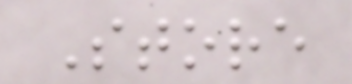Store
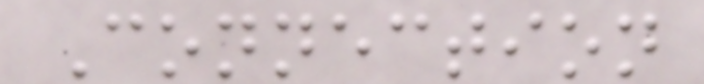Connection
